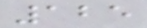125
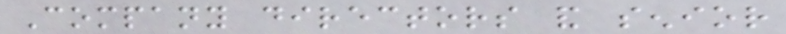Company directors and senior
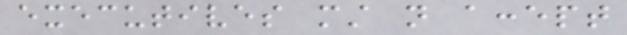executives must not accept
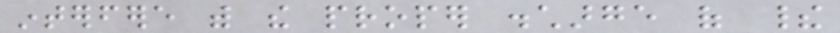interfere with the proper discharge of their
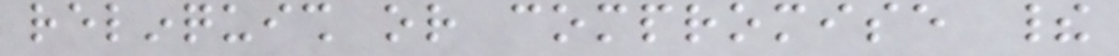relinquish or compromise their
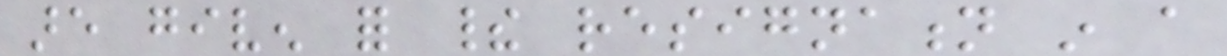are given for their resignation in a
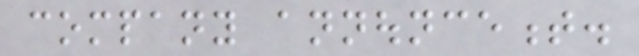company announcement.
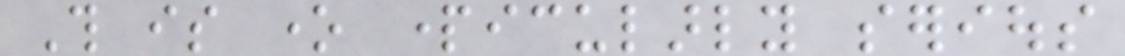This is one particularly serious
